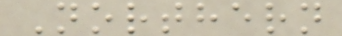Northern
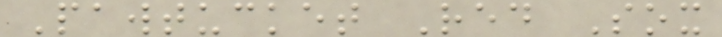Pawtucket Red Sox
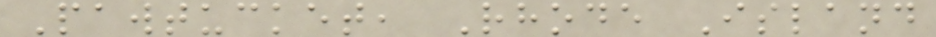Pawtucket, Rhode Island
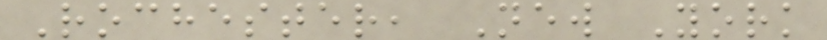Rochester, New York
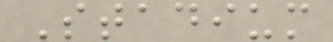Stadium
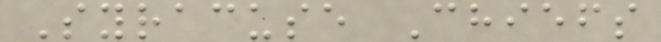Syracuse Chiefs
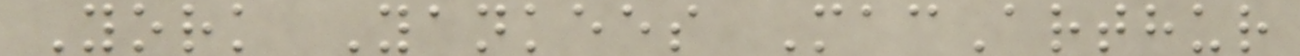York Yankees MacArthur
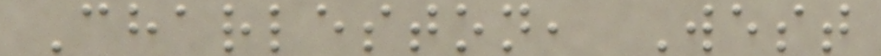Charleston, West
